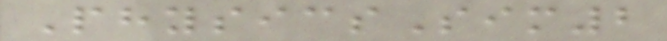PhysicsSim2
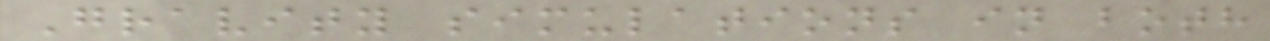Gravity simulations in both
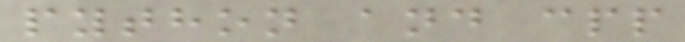python and cpp
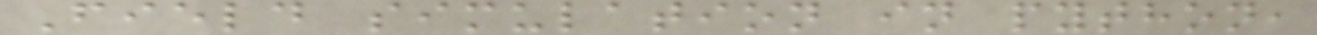Field simulation in python,
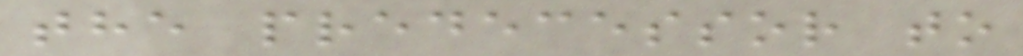the predecessor to
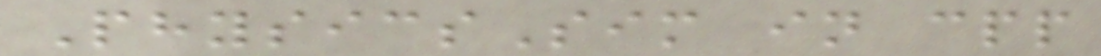PhysicsSim in cpp
